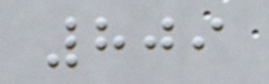809
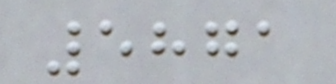5871
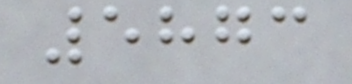5873
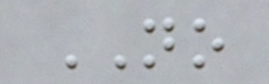NO
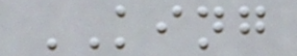KING
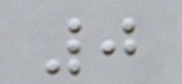0
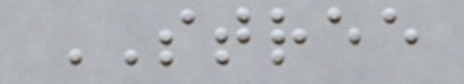STREE
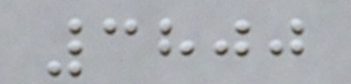3800
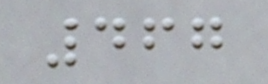467
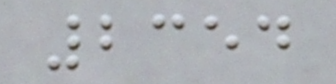2354
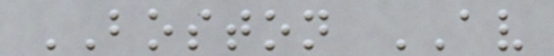BOSTON AV
